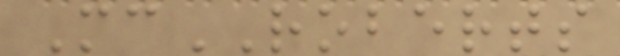McROBERTS
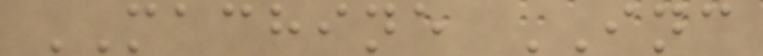MACHINE INC
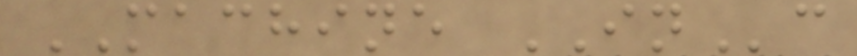MACHINE INc
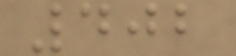402
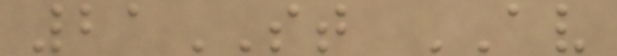21ST AV
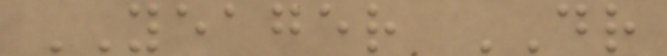YEAGER DR
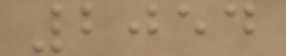2054
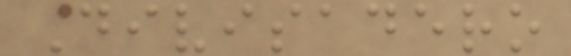Divisadero
